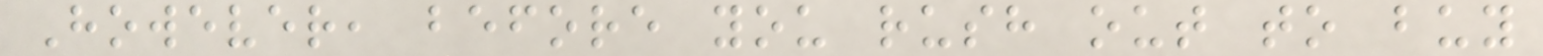However, before you rush out to buy
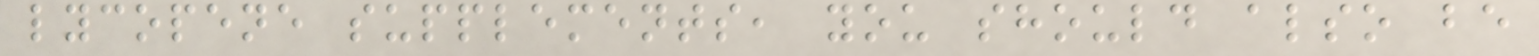lycopene supplements, you should also be
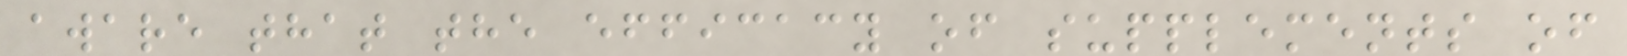aware that the efficacy of supplements of
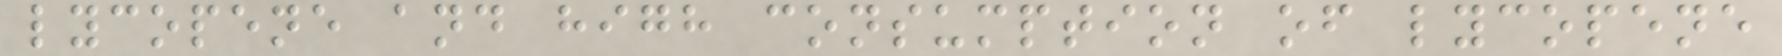lycopene and high consumption of lycopene
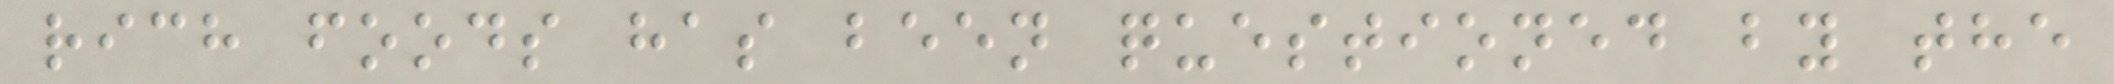rich foods has been questioned by the
